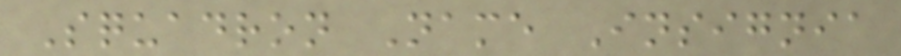Squadron Name Insignia
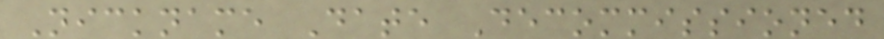Nickname Date Decommissioned
